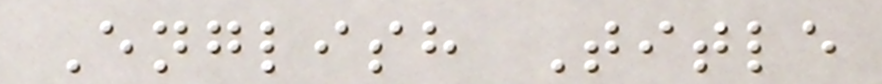English Title
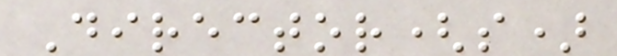Director(s)
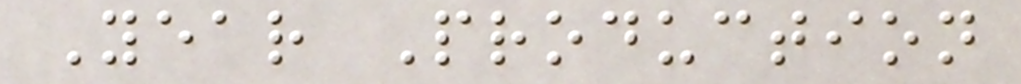Year Production
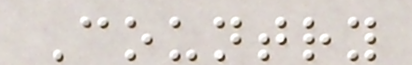Country
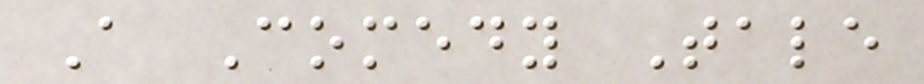A Comedy Tale
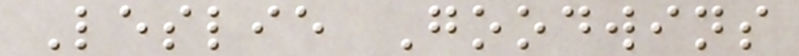Leslie Goodwins
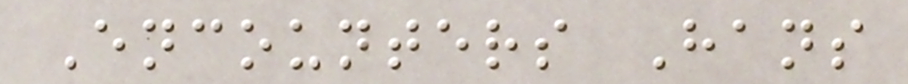Encounters Hans
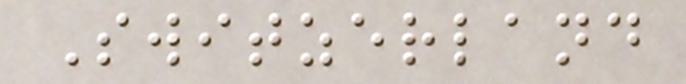Switzerland
